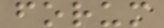forum
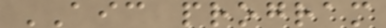AIC program
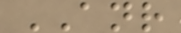ANR
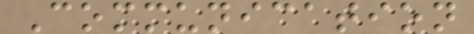Communication
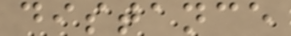distance
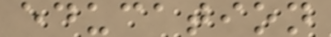education
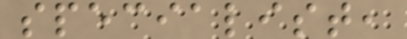specialist,
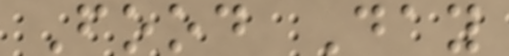Food Day
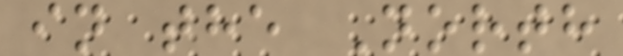in the North
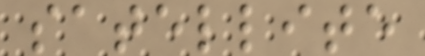satellite
